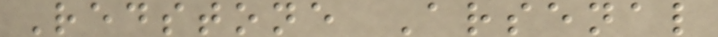Redstone Arsenal
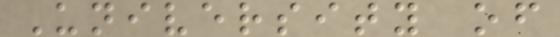University of
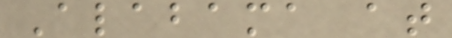Alabama at
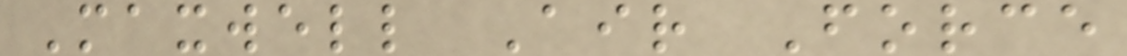Maxwell Air Force
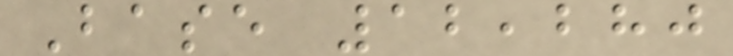Base 12,280
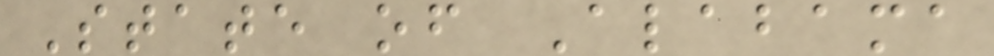State of Alabama
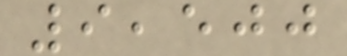9,500
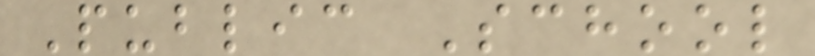Public School
